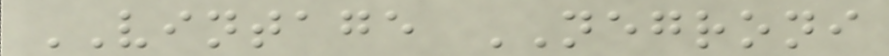VINTAGE NEGRONI
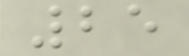25
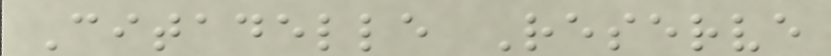Citadelle Reserve
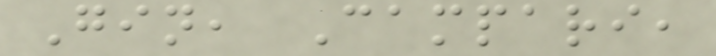Gin, Campari,
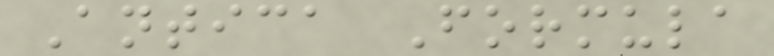Antica Formula
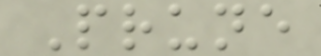Prune
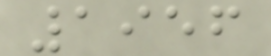1956
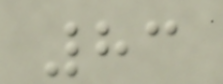83
